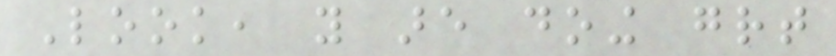Look, you are doing great
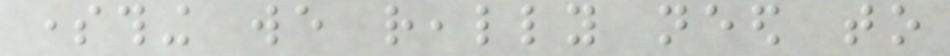something we really need to
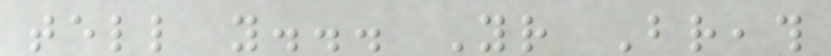tell you... Your Breath
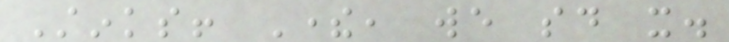Stinks! There, we said it.
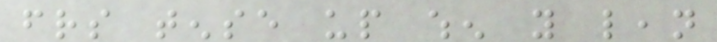friends tense up when you lean
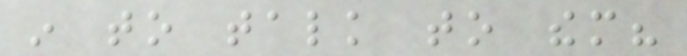in to talk to them?
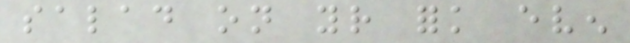salad on your fork even
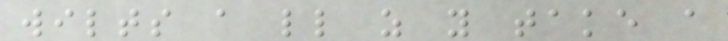wilts a little as you take a
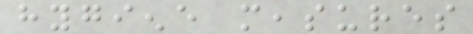hygiene measures
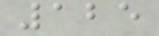125
